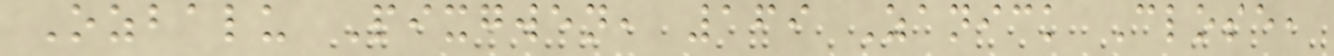Ozbalu Pixgwen, 169 Zanick Close,
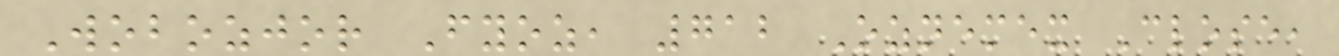Wobozjor Fyoz, 712 Oznemex Close,
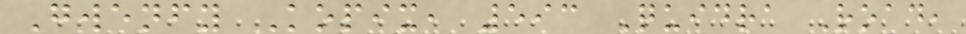Gwenfy Kopix, 593 Quidra Road,
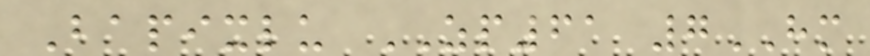Bapixlu ZP61 7HM
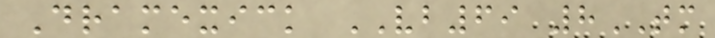Dramexick VB69 8TM
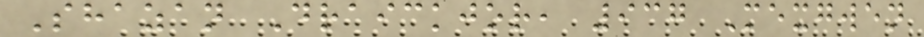Shazan Draickjor, 937 Mexgwen
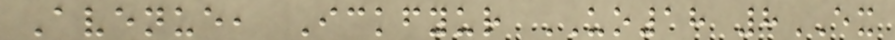Avenue, Ickfyur UO18 8EX
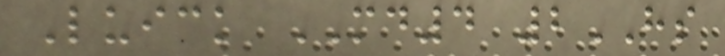Luick MD4 2HS
